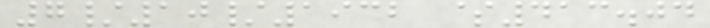7/10/1932 $413.04
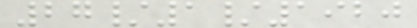27/1/1920
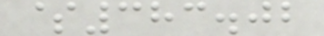$383.02
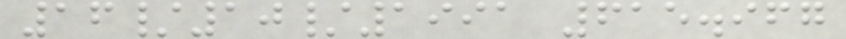16/10/1991 615.967
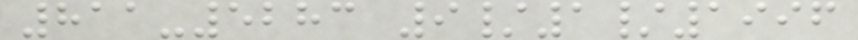811-5283 9/1/1996
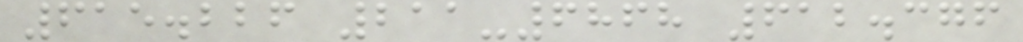615.226 211-6868 612.376
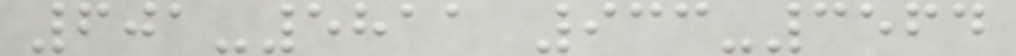601-5811 933-3564
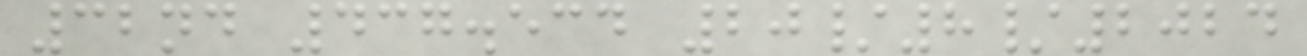32nd 437.534 20/8/2024
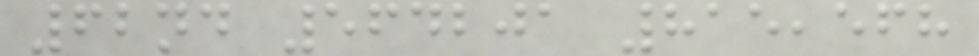62nd 564201 815,568
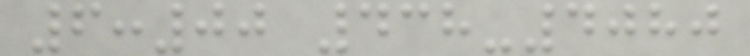6:00 438-4080
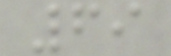69
